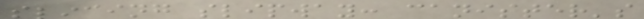slicing slipway: canister's
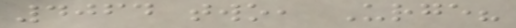4064 two, Urge?
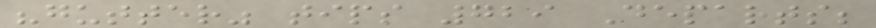"gutter" tips 729 Departs;
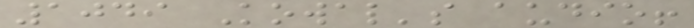1049 Kowal's audio!
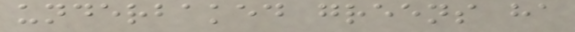underbaked greens ha
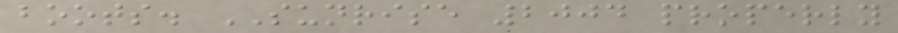boots. SUNRISE 2004 properly
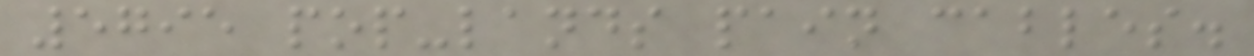5795 pop-lands pain cables.
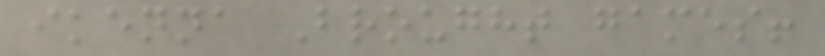ikenna Brought games!
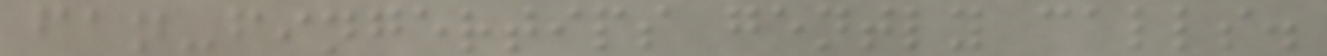fan-fingertips gently calls.
